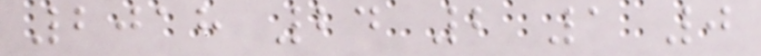2018 24 2 1 0
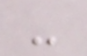-
